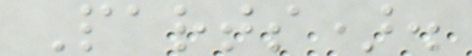Parts).
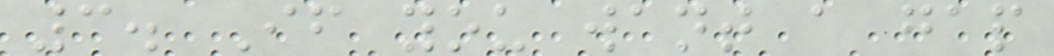3. If you want a gap
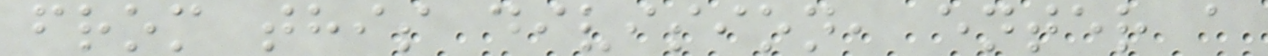from this division, enter a
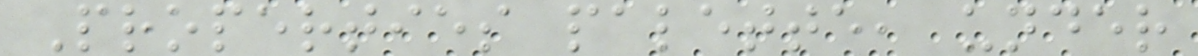Properties palette, under
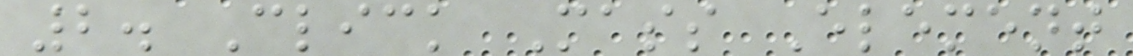2. Click Mass Element
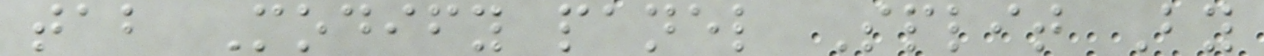tab Modify panel Split By
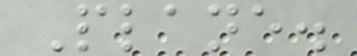Plane.
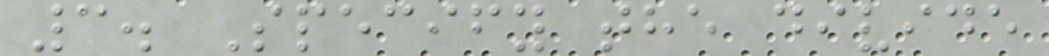3. Specify the divide
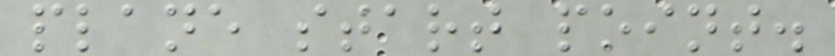plane start point.
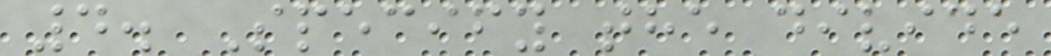4. Specify the divide
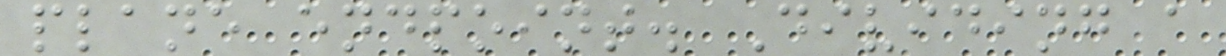plane endpoint. Dividing a
